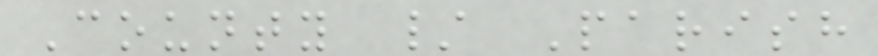County / Parish
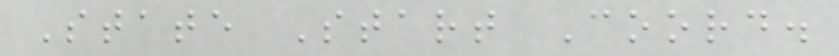State Start Coord.
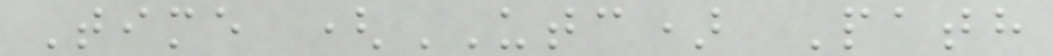Time (UTC) Path
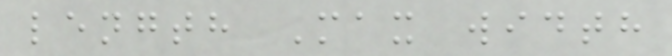length Max width
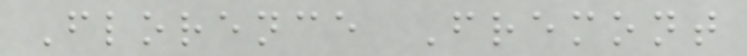Florence Fremont
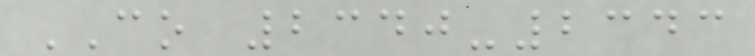CO 2340-2343
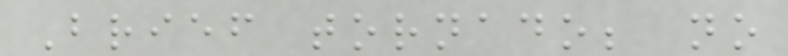Brief tornado; no
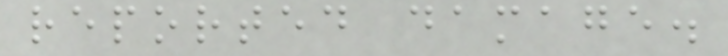reported damage.
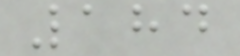184
